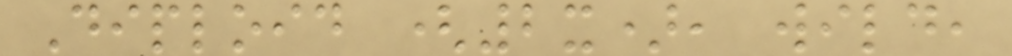Diploid (2x), wild,
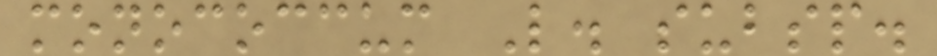monococcum L. subsp.
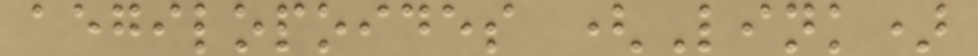aegilopoides (Link)
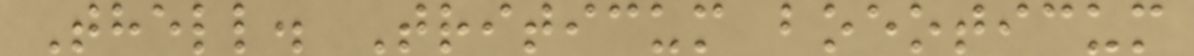Thell. Triticum boeoticum
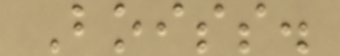Boiss.
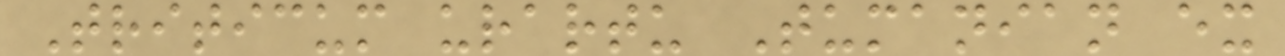Triticum urartu Tumanian ex
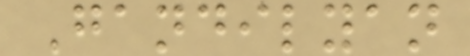Gandilyan
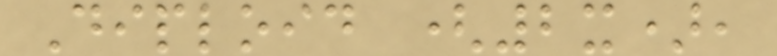Diploid (2x),
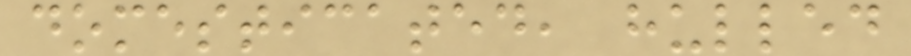domesticated, hulled
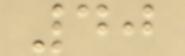40
